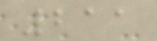211
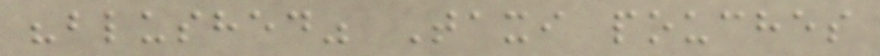"blushed" Taxi pouches
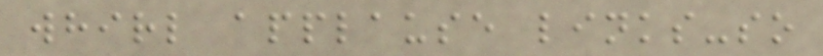whirl applause links-so
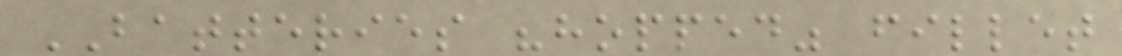BATTERIES "hopped" fillet
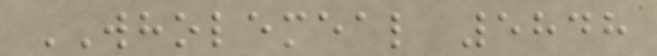WHOLEMEAL 5848
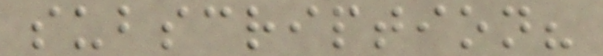subscription?
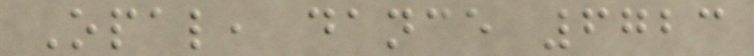Opal, dance 6723
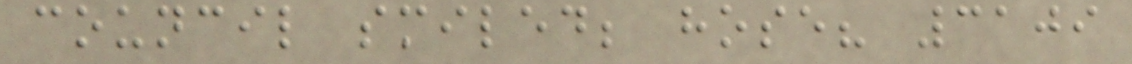council smiled; hose? 3109
